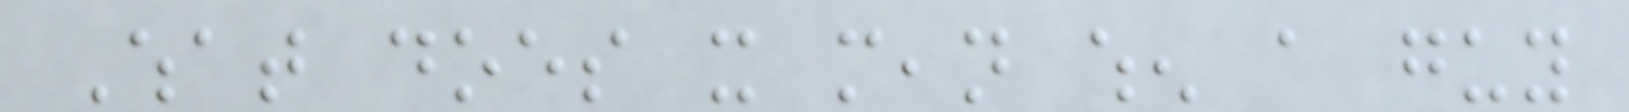What does it mean when a guy
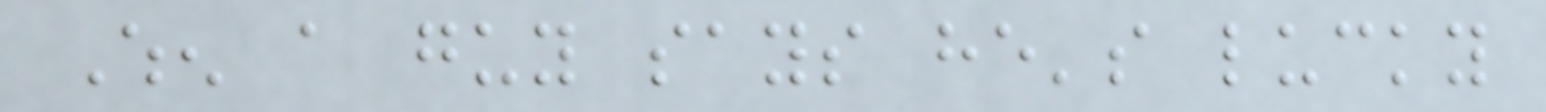When a guy says he's lucky
